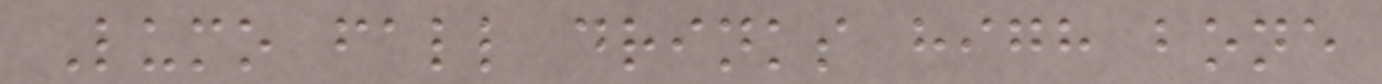Lumo fall drinks high bone
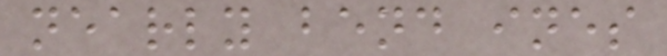nearly bend ines
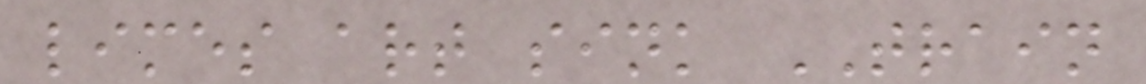limes art sink TRAIN
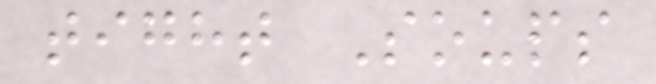tight Soups
